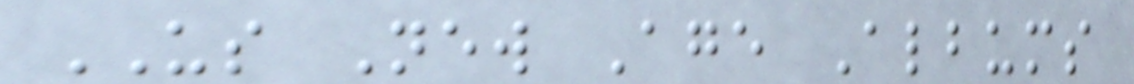US New Age Albums
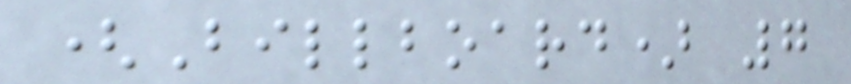(Billboard) 7
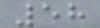58
